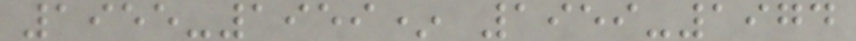1955-1959* 1959-1974
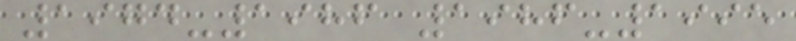1974-1986 1986-1995
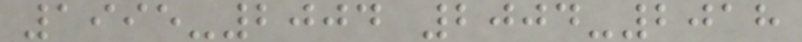1995-2004 2004-2018
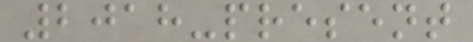2018-present
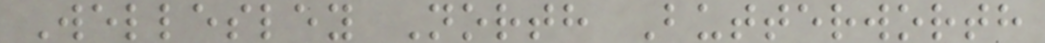Wellesley North Butterworth
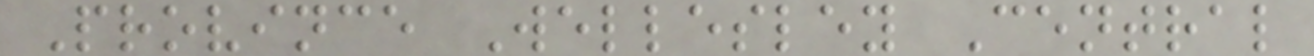Province Wellesley Central
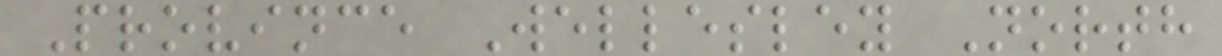Province Wellesley North
